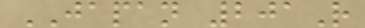JAPAN 201R
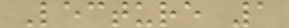Lecture 1
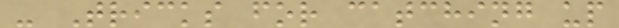- Tricks for catching up
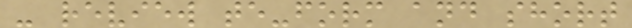- review te-form and short
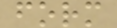form
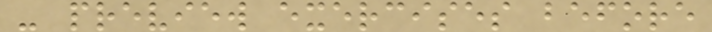- preview exercises before
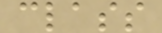class
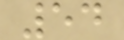54
